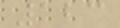123
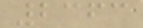2363
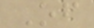Of
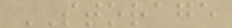STORAGE
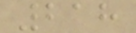218
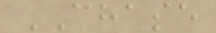CHASE
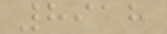8918
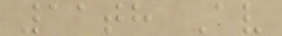11th Av
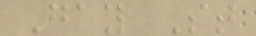Gay St
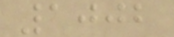1002
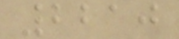2210
